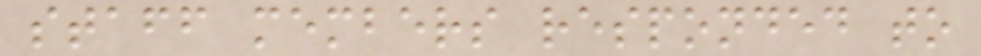staff members responded to
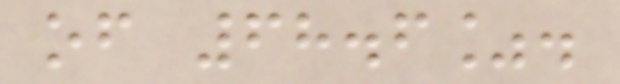of 68.6%.
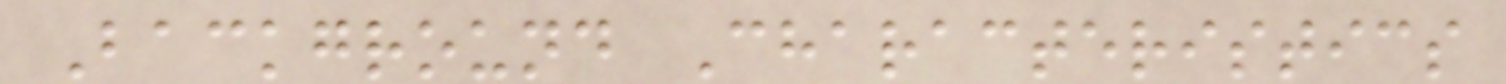Background Characteristics
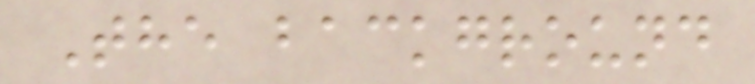The background
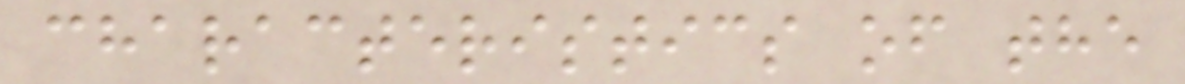characteristics of the
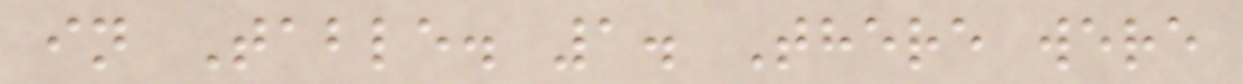in Table. 1. There were
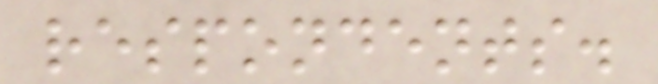respondents.
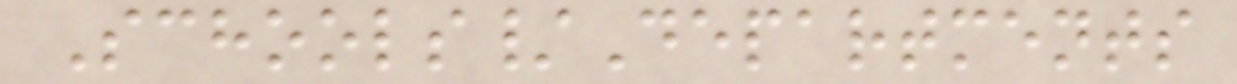Schools/Departments
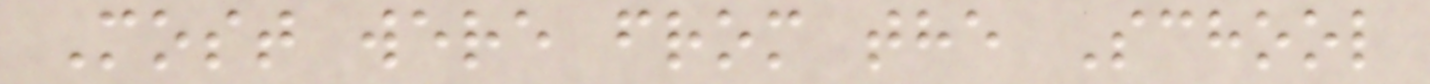Most were from the School
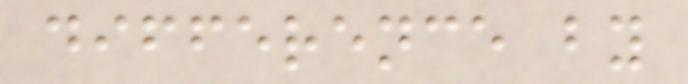difference by
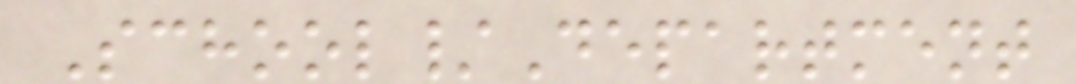School/Department
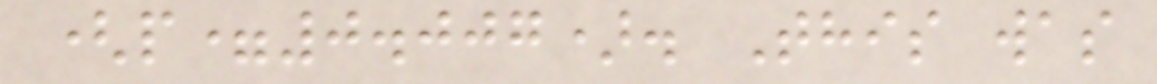(p=0.007). This was
